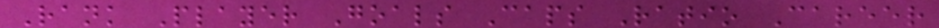Rank Player Goals Caps Ratio Career
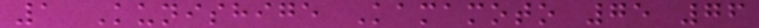1 Kunishige Kamamoto 75 76
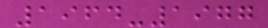1964-1977
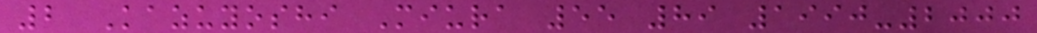2 Kazuyoshi Miura 55 89 1990-2000
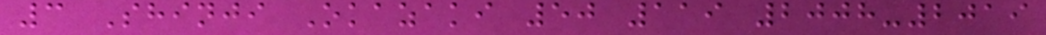3 Shinji Okazaki 50 119 2008-2019
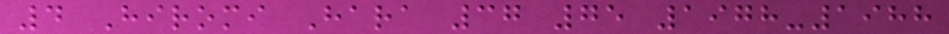4 Hiromi Hara 37 75 1978-1988
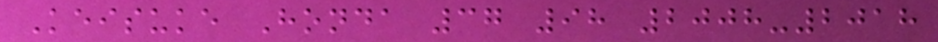Keisuke Honda 37 98 2008-2018
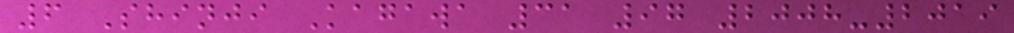6 Shinji Kagawa 31 97 2008-2019
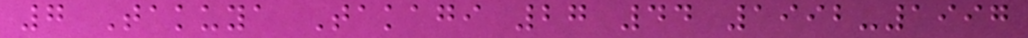7 Takuya Takagi 27 44 1992-1997
